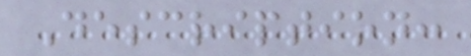Description:
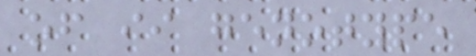of ii genotype
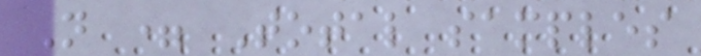N = Total samples
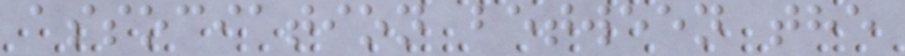association between the
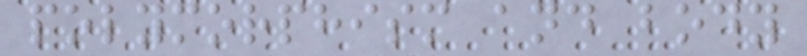polymorphism and body
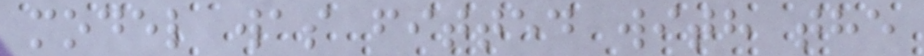model was fitted with the
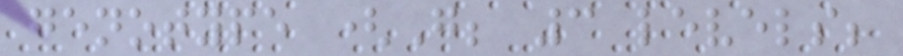genotype (G; 3 levels;
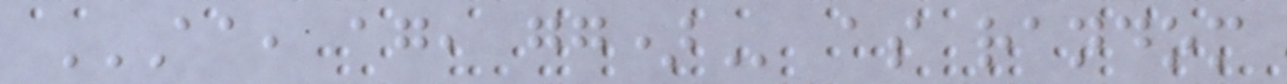AA, AG, GG) as random
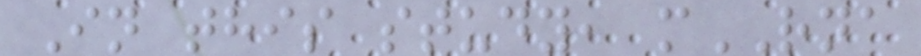In this study, mRNA
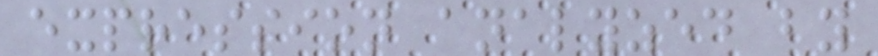expression analyzed by
